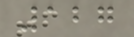127
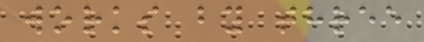works by three
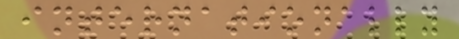internationally
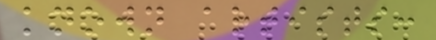known artists:
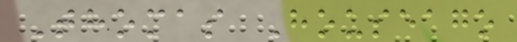Thomas Houseago
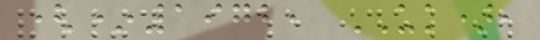(*1972, UK),
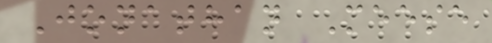Jonathan Meese
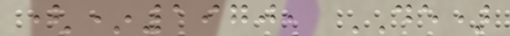(*1970, DE)
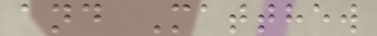and Matthew
